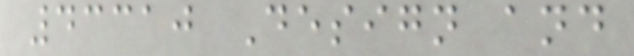43310 Design and
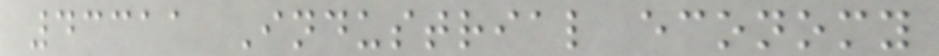43311 Industrial economy
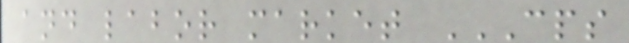and labor market CPS
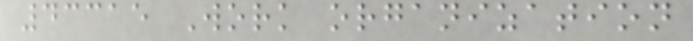43315 Work organization
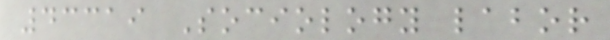43319 Sociology labor
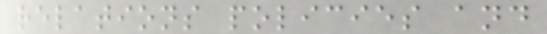relations policies and
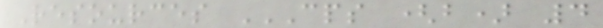Resources CPS (B) 4
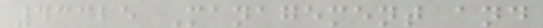43325 Management and
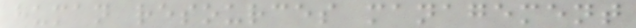human resources management
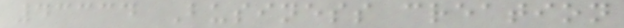43334 Business creation
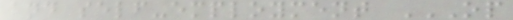and self-employment OP
